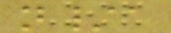n/a
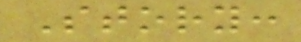Story:
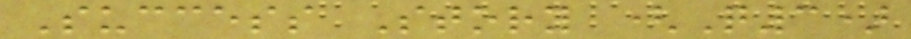Success Story (Q3)
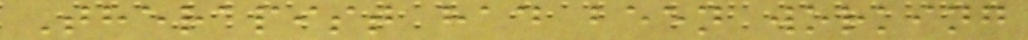Therapist had been working
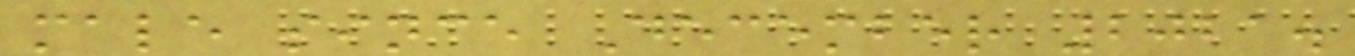male since December 2021.
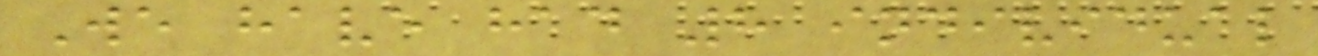We have had 8 individual
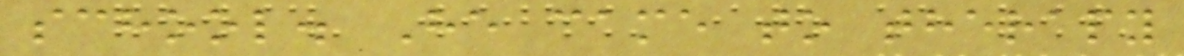school. He came to therapy
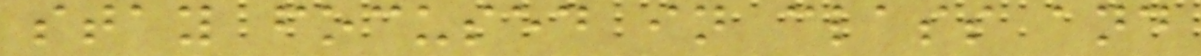stay focused in class and
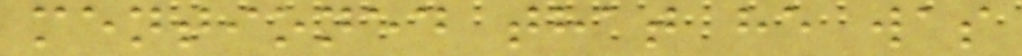mentioned that he was
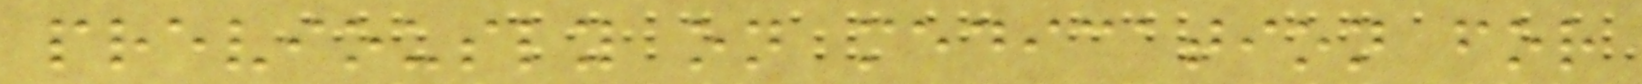previously on medication for
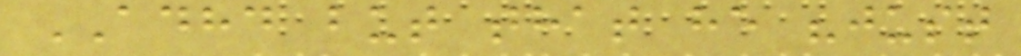ADHD but that he "just
